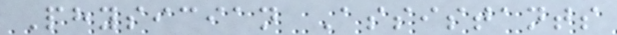Physician Assistants
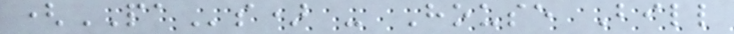(PAs) - House Bill
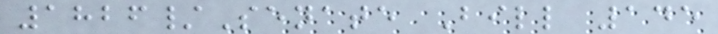1826/Senate Bill 145
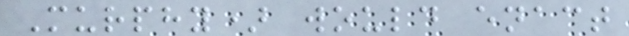Murphy) would enact
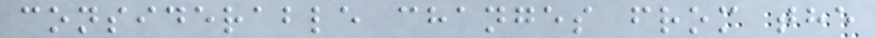considerable changes from the
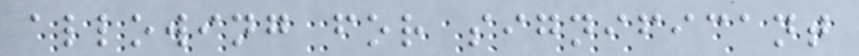allowing for significant
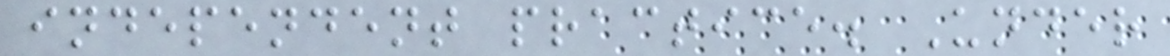independent practice. Under
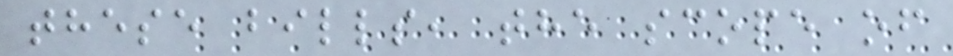these bills, the scope of
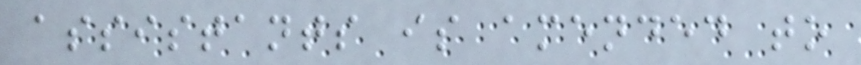assistants is amended to
